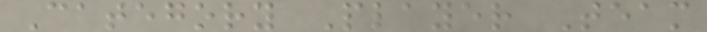Category Player Team
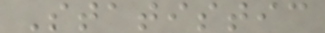Statistic
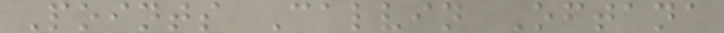Points Calvin Oftana
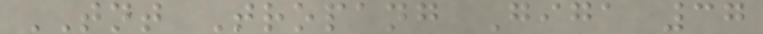TNT Tropang Giga 37
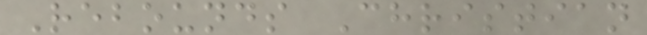Rebounds Christian
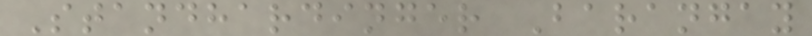Standhardinger Barangay
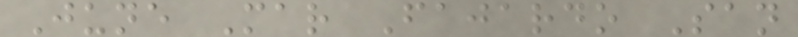June Mar Fajardo San
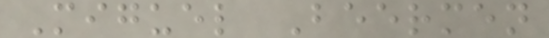Miguel Beermen
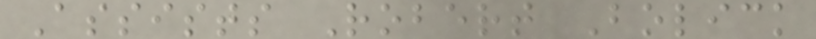Assists Robert Bolick
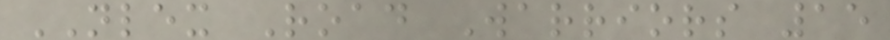NLEX Road Warriors 15
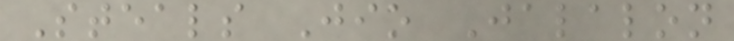Steals Jio Jalalon
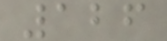126
